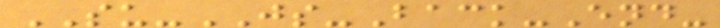SU-JS-Back-End-
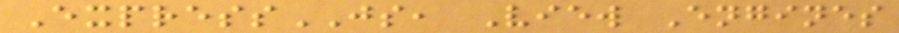ExpressJS, View Engines
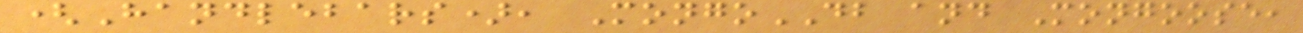(Handlebars), MongoDB and Mongoose,
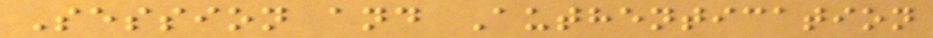Session and Authentication
